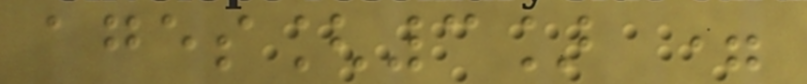ages[3] =
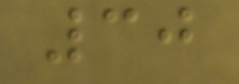30
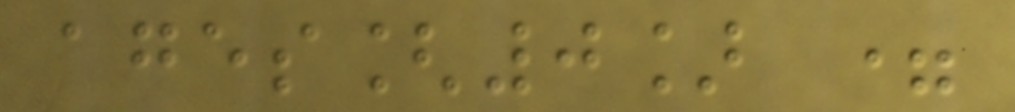ages[0] =
